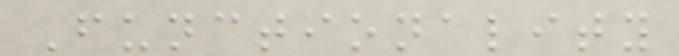Functionality
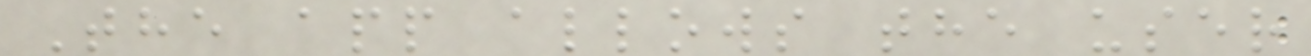The app allows the user
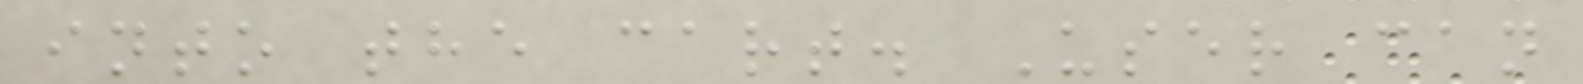into the cart. User can
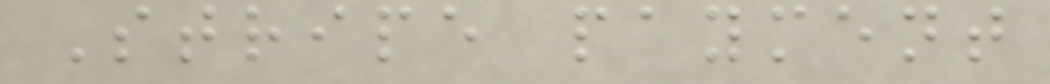Stripe payment
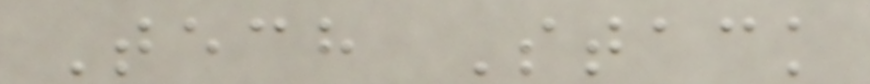Tech Stack
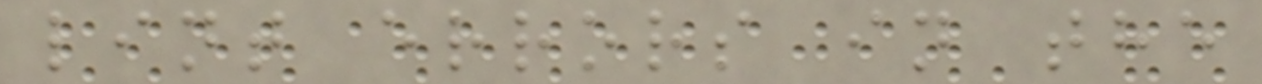lint errors in the
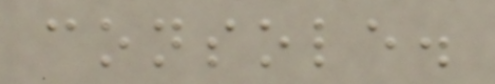console.
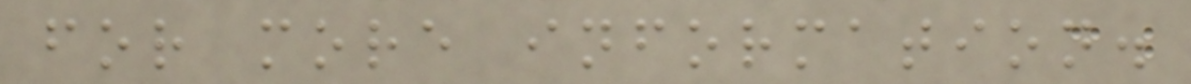for more information.
